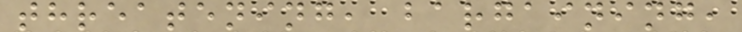threatening, bargaining,
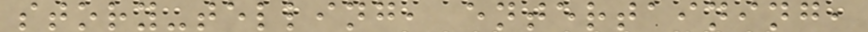story-telling, entertaining,
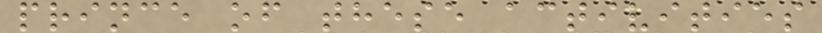prince of these activities
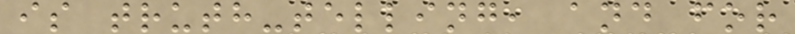is truth-telling, and for
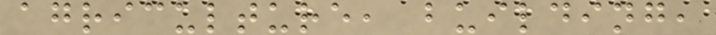agriculture, building,
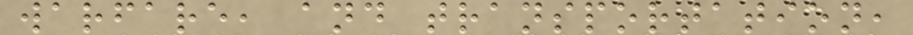warfare, and transportation,
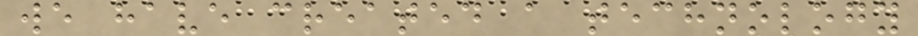we have created a technology
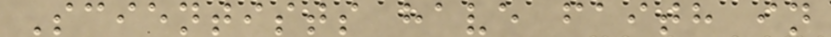Scientists have faith in
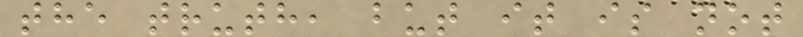the truth, but it is not
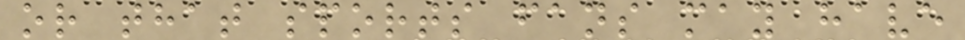or that sports fans may have
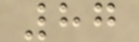87
